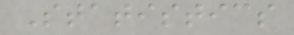Statistics
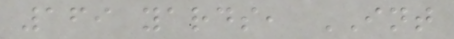169 yards, INT
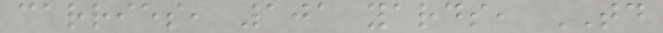carries, 101 yards, TD
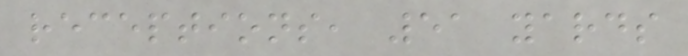receptions, 51 yards
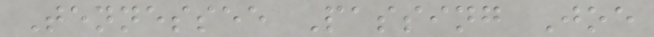Tennessee Passing Joe
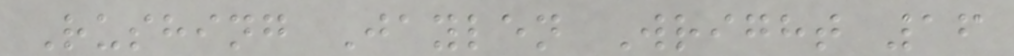Rushing Jaylen Wright 16
